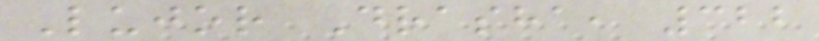Lujor Drasha, 322
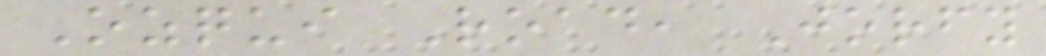Ozqui Road, Jorfy
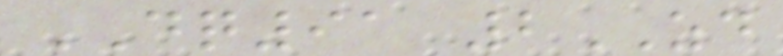DQ91 2ZD
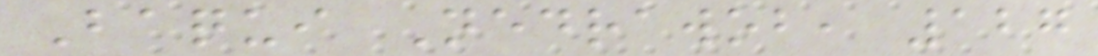Baqui Nedrawob, 127
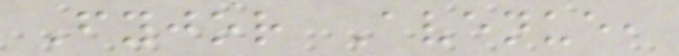Fyjor Avenue,
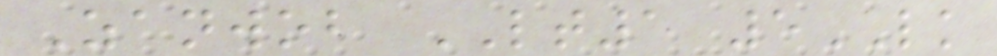Zanwob LT1 5LK
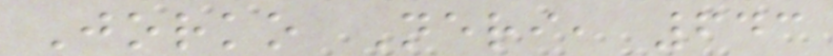Jorko Neri, 643
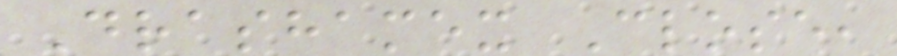Drashamex Close,
